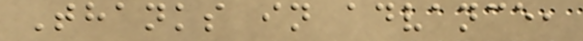Thanks in advance,
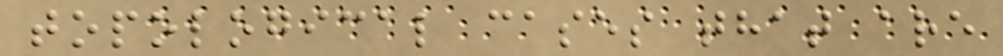topological cases that are
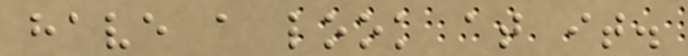have a look at it.
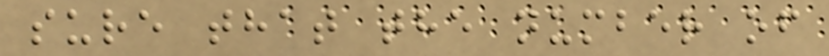sure that the number of
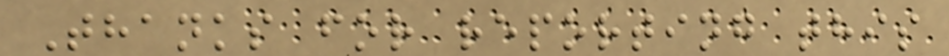Thanks for reporting this
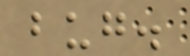bug.
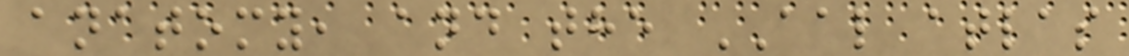anatomy, and the AAL atlas
